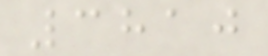3810
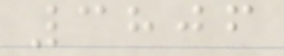3806
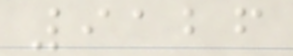9126
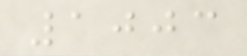1003
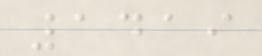1419
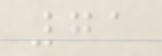71
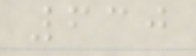630
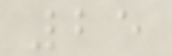25
